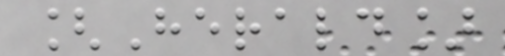[Herald]
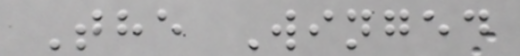The Winged
